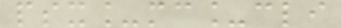psx_mc_cli
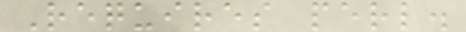Requires perl.
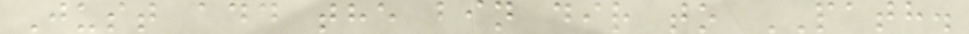Just add the bin dir to PATH.
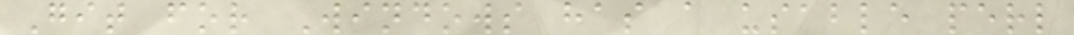Git for Windows has a usable perl
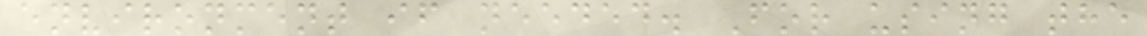environment if needed. For using the
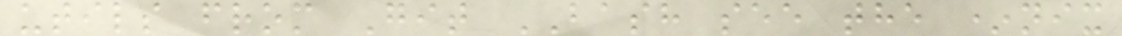utils from Git BASH see the *nix
